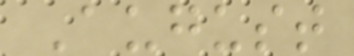August
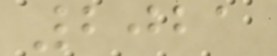2021
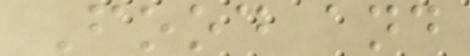Food and
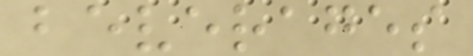beverages
